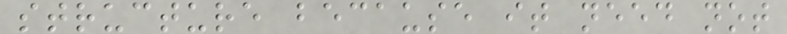structure because it need not
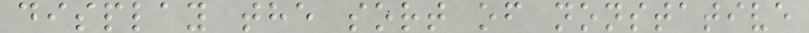display the sort of nonstative
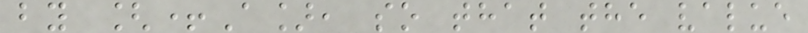by [+A], so that the value
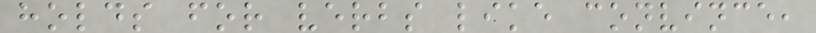holds for verbs like convince,
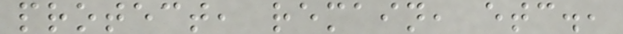protect, remain, etc.,
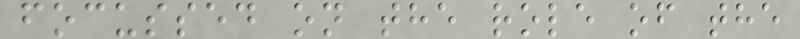focussed on the role of the
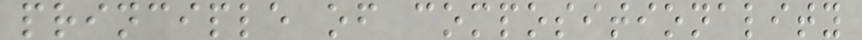principle of compositionality
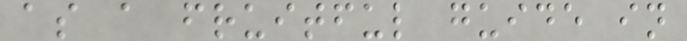as a fruitful guide in
